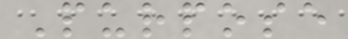Purpose
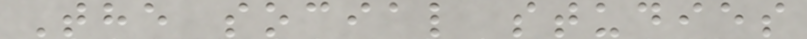The social studies
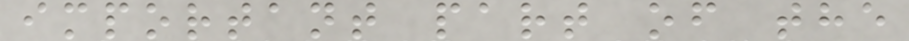important part of the
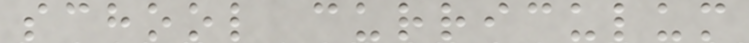school curriculum
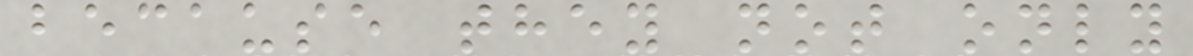because they not only
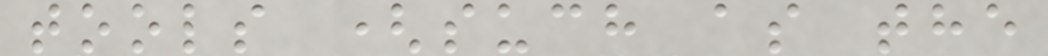tools (such as the
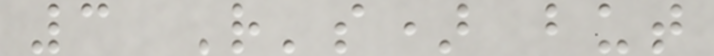3 R's) but
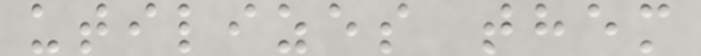utilizes them
